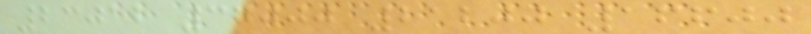23012 37000 21200 16600
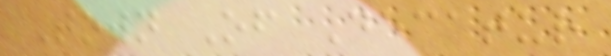Town Of Decatur
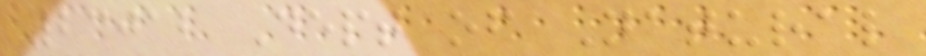23012 Dept of Natural
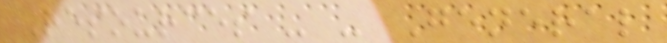Resources - - General
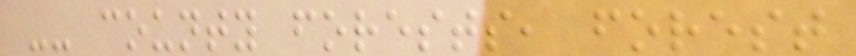-- county forests, forest
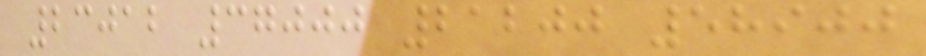23012 37000 21200 58900
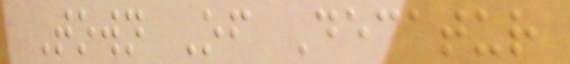Town Of Decatur
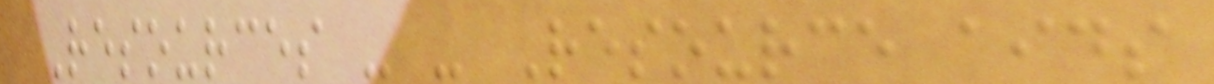Resources - - Resource aids
